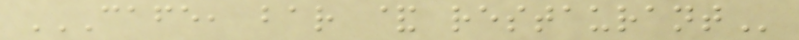CAFE, BAR & RESTAURANT
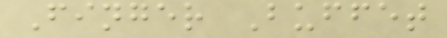Finger Buffet
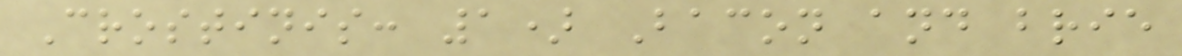Crostinis: 1) Bacon and brie
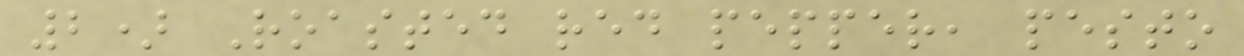2) Roasted red pepper, pesto
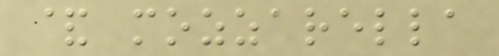& mozzarella
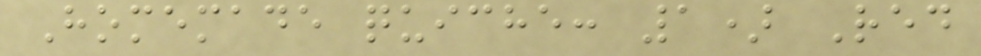Homemade quiche: 1) Red
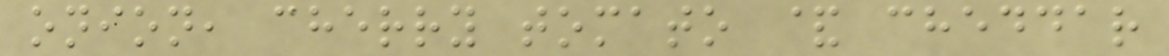onion, cherry tomato & cheddar
